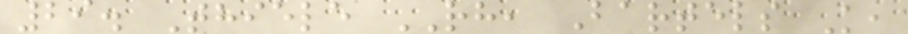29. Thiele RH, Bartels K,
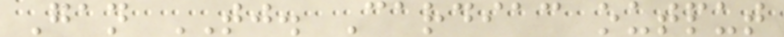Gan TJ. Cardiac output
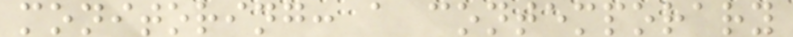monitoring: a contemporary
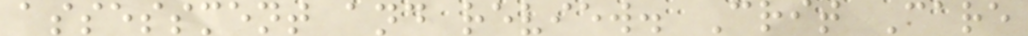assessment and review. Crit Care
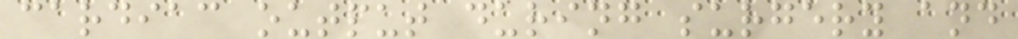cardiac output during surgery and
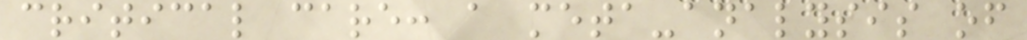critical care: a meta-analysis of
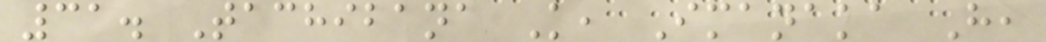31. Tachibana K, Imanaka H,
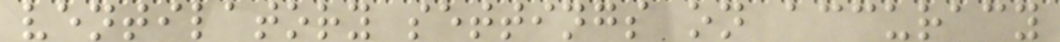ventilatory settings on accuracy
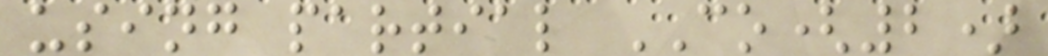using partial CO(2)
